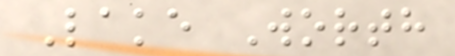Lake Worth
